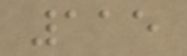115
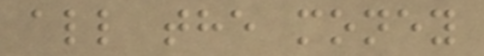all the money
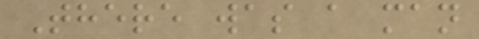There was a man
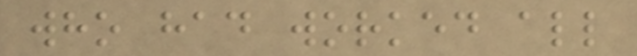who had worked all
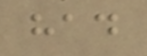had
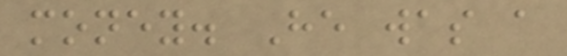money. He was a
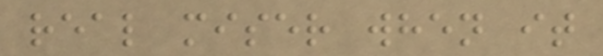real miser when it
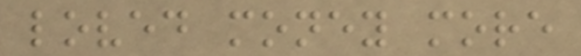loved money more
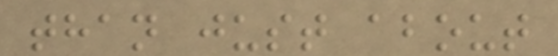than just about
